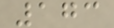173
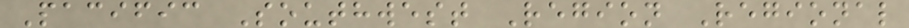Pacific Southwest Region Regional
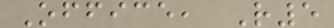Office, R5
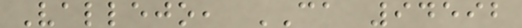Vallejo, CA 94592
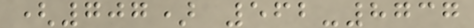(707) 562-8737
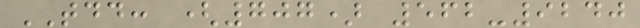TDD: (707) 562-9240
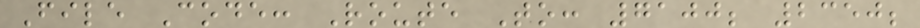File Code: Route To: 7100; 2350;
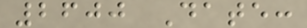2600 Date:
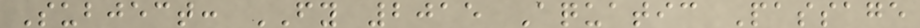Subject: FY 2015 Aquatic Passage
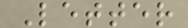Letter
